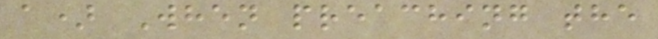a) When preaching the
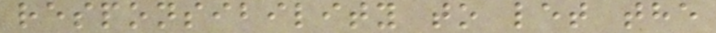responsibility to let the
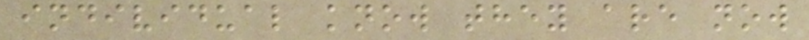individual know they are now
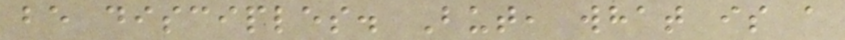be disciples. But, what is a
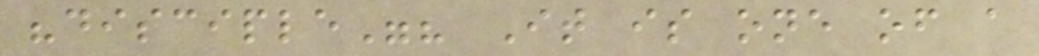"disciple"? It is one of a
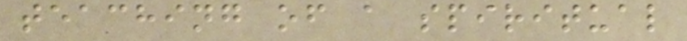teaching of a spiritual
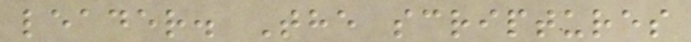leader. The scriptures
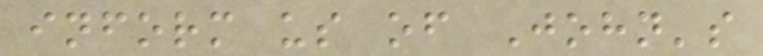inform us of John's
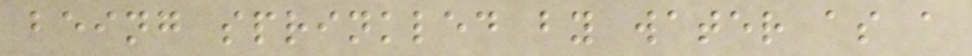being sprinkled by water as a
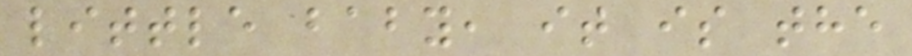little baby, it is the
